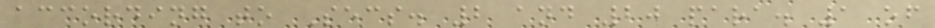according to Secs. 2 and 20 para. 1 of
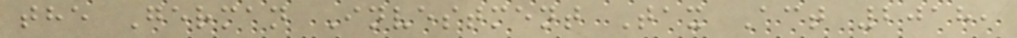the German Investment Tax Act 2018,
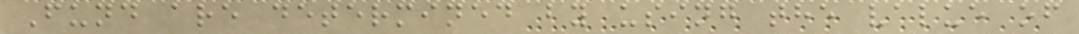Fund are determined by using the value of
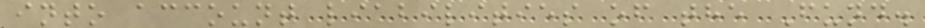into account liabilities of the Fund.
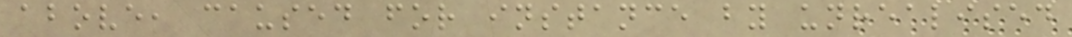above, caused for instance by unrealised
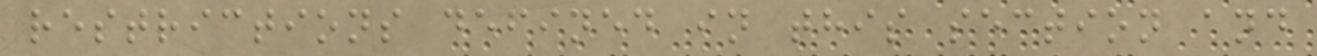restrictions defined in this section and
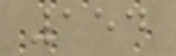154
